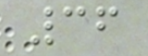36
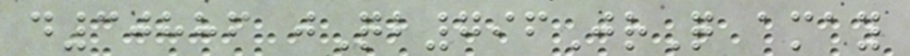d30886 jQb796JrQ amay
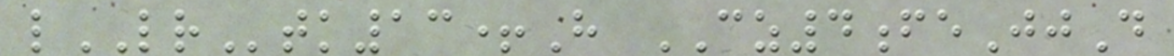lLRtk13+H CZ4feJjD
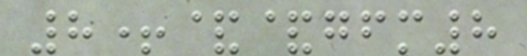8+&&gfm8
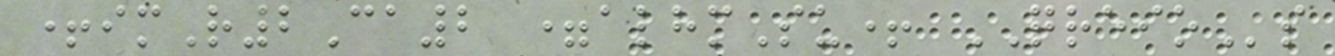+imR2Ca2 =alhmSu+ QREIOs
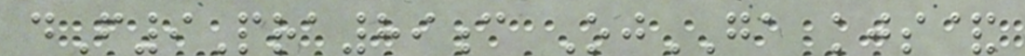dF9Pra89c OjGA kjs&
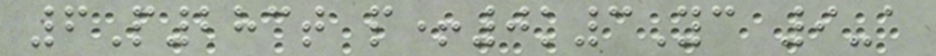6P283t p+0k3Yc 9-a
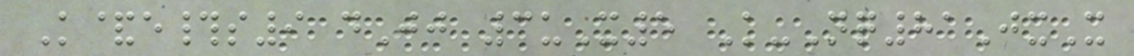K&e#s9 dJj 3uX5 K-Nq81JxX
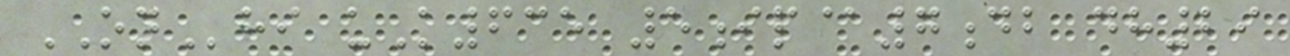ONhi uK635 5ip@7db dh29
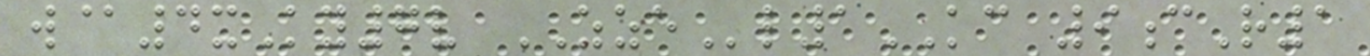w@4xKy7v ZZEl1KC 9cR1
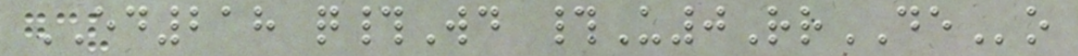ED218 q#Wd #U0RrDEo
